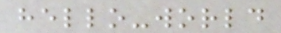hello-world
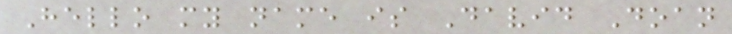Hello my name is David Doan
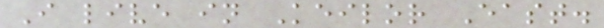I live in Keilor East.
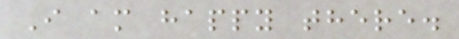I am happy there.
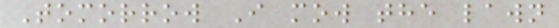Tomorrow I mow the lawn
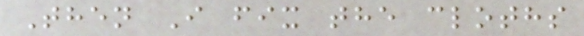Then I fix the cloths
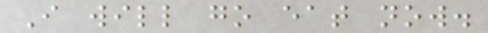I will go eat now.
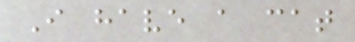I have a cat
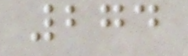274
